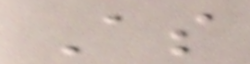As
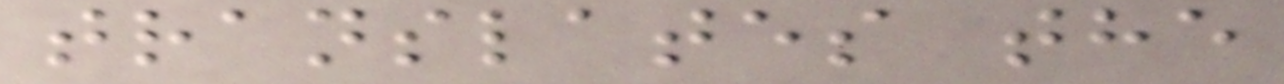translates the
